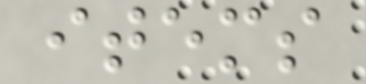items
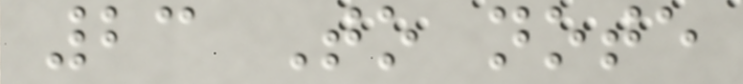23 To note
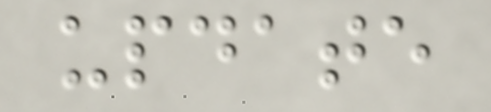update
